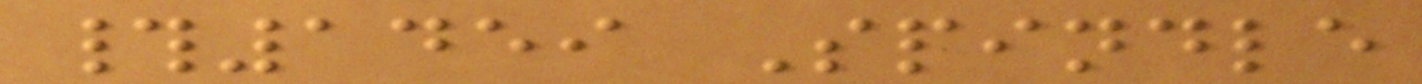#1459 Spindle
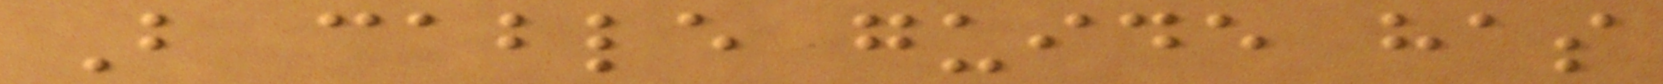B cable guide has
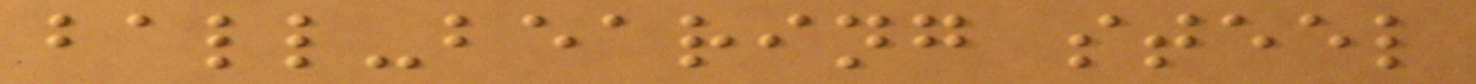ball-bearing steel
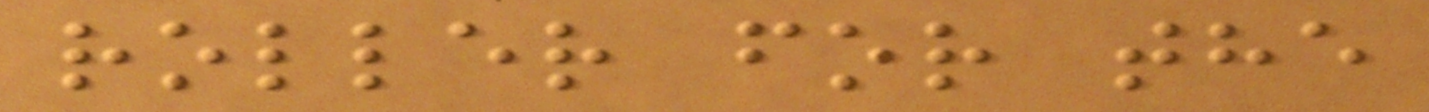roller for the
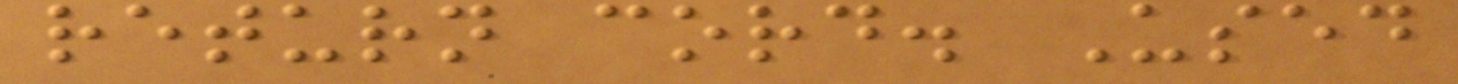return cord. Used
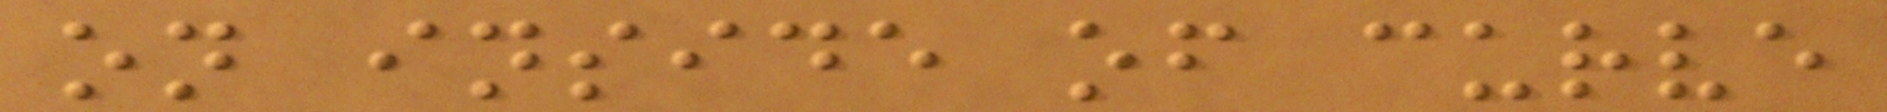on inside of curve
